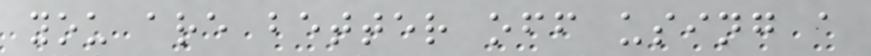you are better off using a
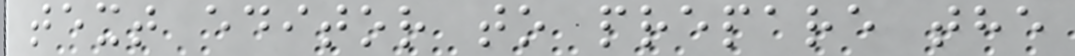text editor to prepare the
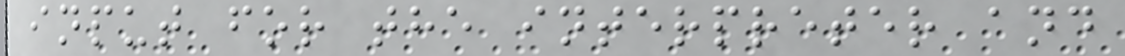input for the interpreter and
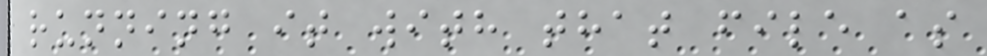running it with that file as
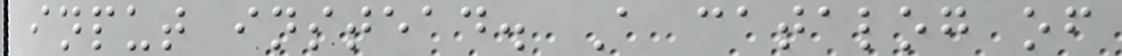input instead. A catalog of
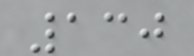130
